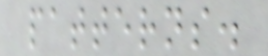patterns.
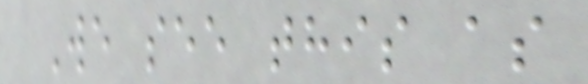We see this as
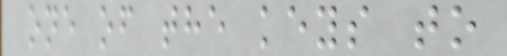one of the keys to
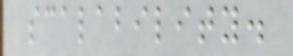scalability.
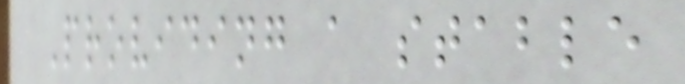Providing a stable
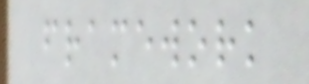framework
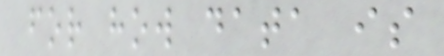for how data is
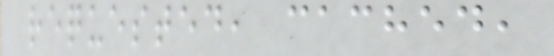requested, cached,
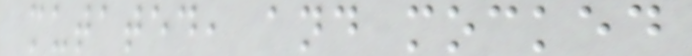mutated, and mocked
